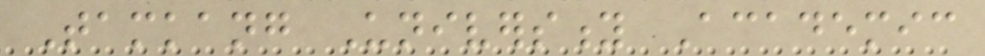Tamkang University Academic
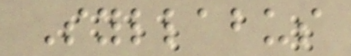Syllabus
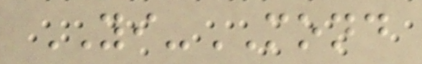YI-MOND
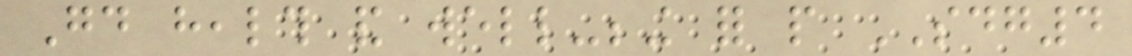Good health and well-being for people SDG4
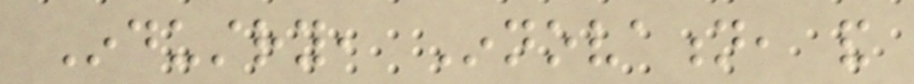Industry, Innovation, and
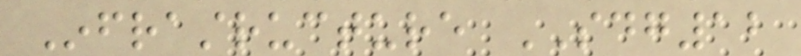Infrastructure SDG12
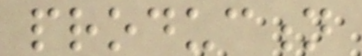production
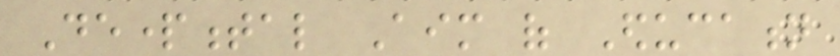Departmental Aim of Education
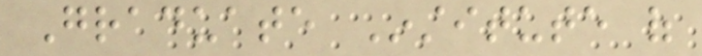Graduate Institute of
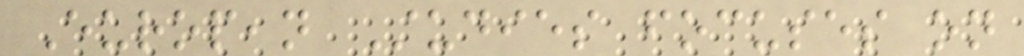European Studies focuses on
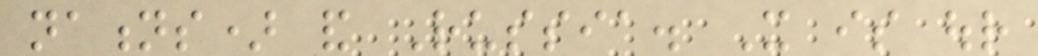nations) and Russia. It is our
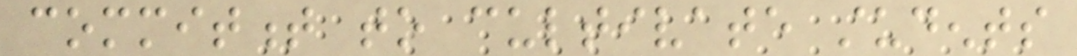commitment to cultivate students
